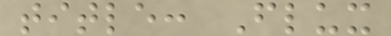title: Flux
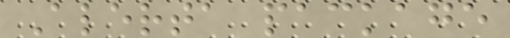Alerta package
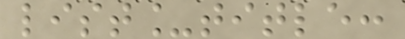list_title:
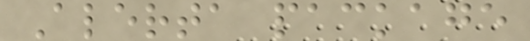Alerta package
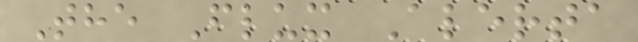The Flux Alerta
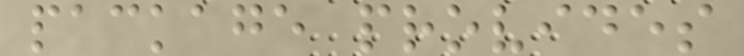package provides
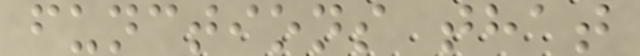functions that
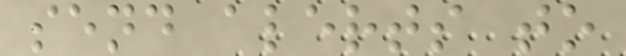send alerts to
